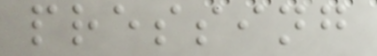pressing
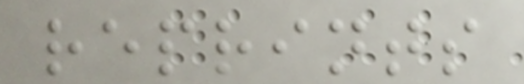reprints
